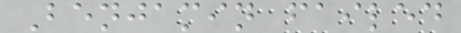Benjamin failed
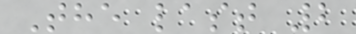The last 2
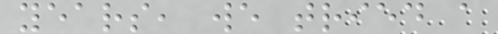years, we tried a
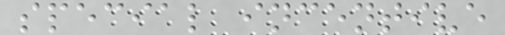special incentive
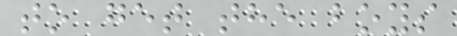to get the boys
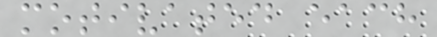motivated each
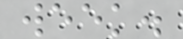week.
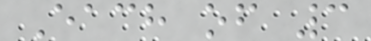Each of 3
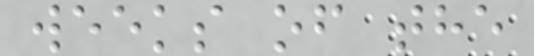weeks of the
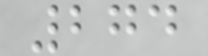274
